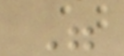"
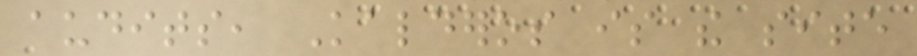audits, Kalderos is the site
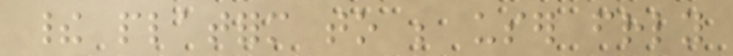their platform to be user friendly
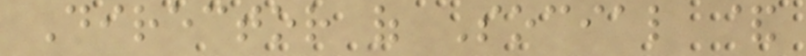Director of Social &
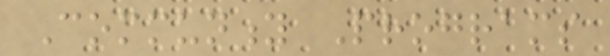Community Programs
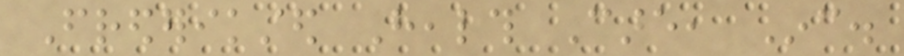Frederiksted Health Care, Inc.
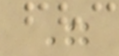"
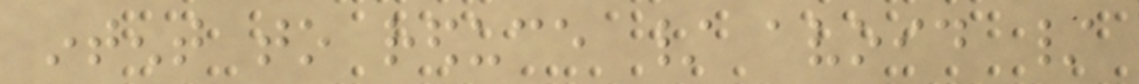intent to reduce / avoid /
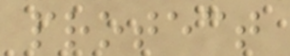protect
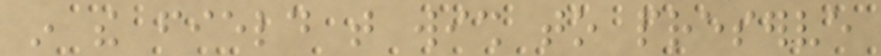in the field that wish to preserve
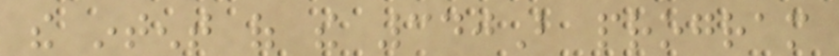the intent of the 340B program
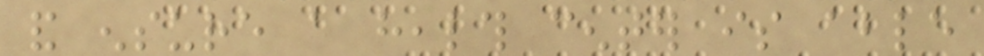and ensure a health center is able
